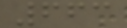663
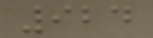924
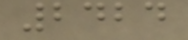2424
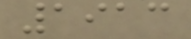1913
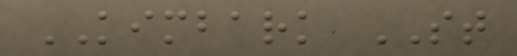KIMBARK ST
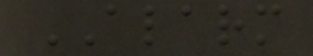ALARM
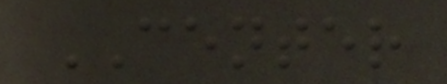CENTER
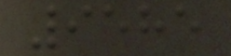9585
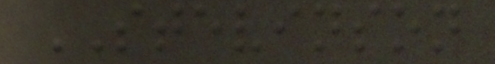STEVINSON
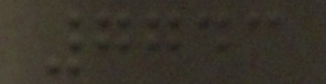7743
